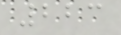223
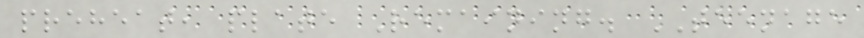preheat, plate Remaining. TEENAGE
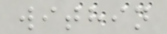within
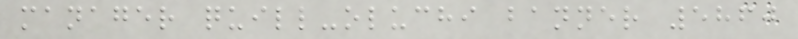manager quill-oluchi banner 5860
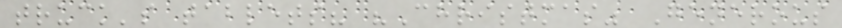truck's tablets? "Christmas" Generous
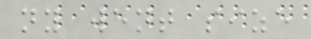ny went size
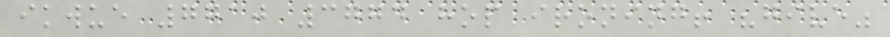ikwue 7710 3774 hop ironing! "give"
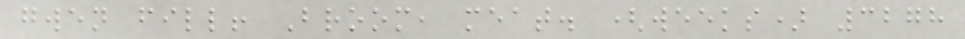gwen fill! Broom, meat. (weeks) 3278
